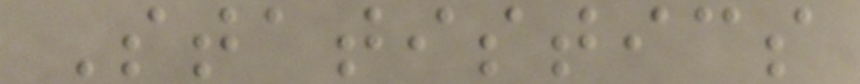Statistics
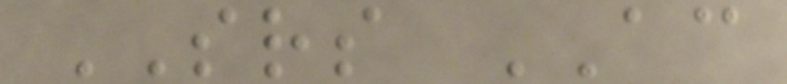SRS AC
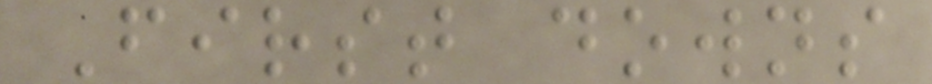First downs
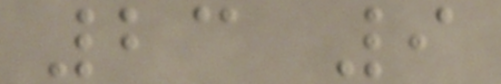23 9
